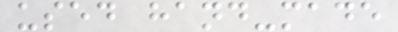used hand-made
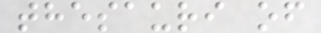thesauri of
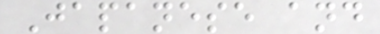Japanese and
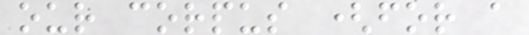our corpus (for a
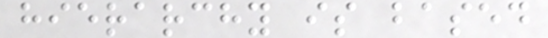hierarchy is based
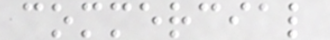commercial
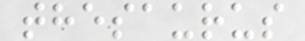thesaurus
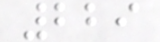229
